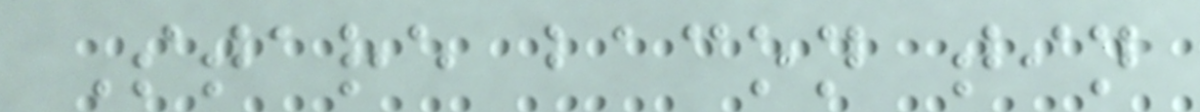Stare bacon tin
